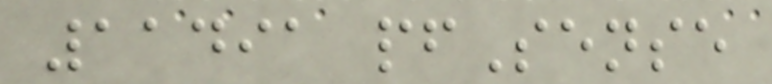11491 pfSense
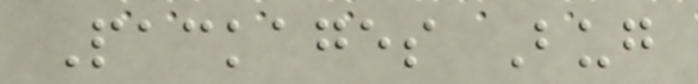Packages Bug
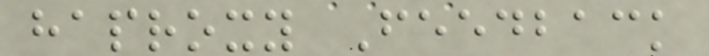haproxy Feedback
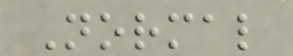Normal
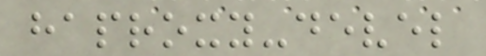haproxy-devel
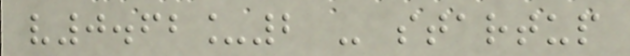v0.62_2 - startup
